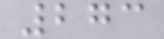273
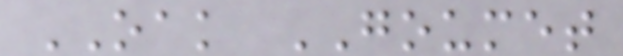OAK GOUMET
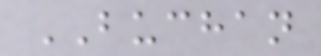BUCHAN
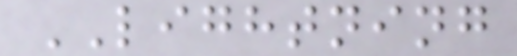LIGHTNING
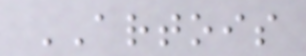ARTOIS
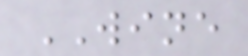WINE
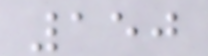150
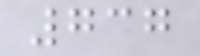737
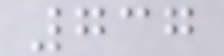737
